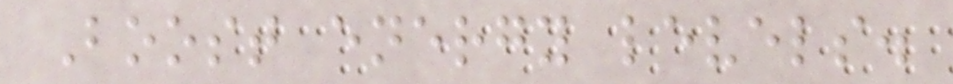Boost energy levels.
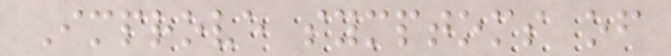Improve symptoms of
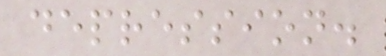depression.
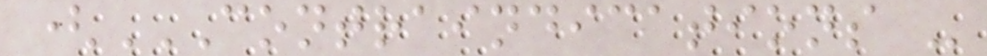(CONTRAINDICATIONS -
